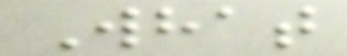What
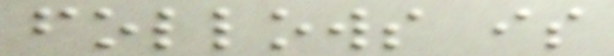follows is
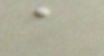a
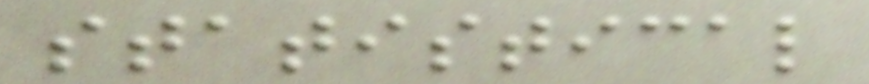statistical
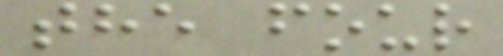the four
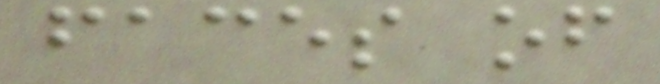faces of
